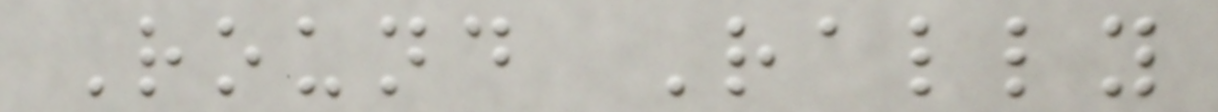Round Rally
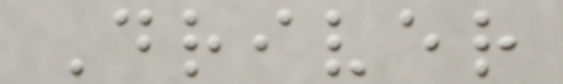Driver
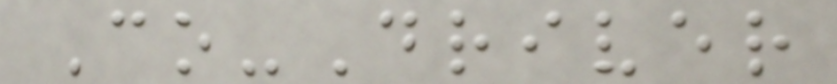Co-Driver
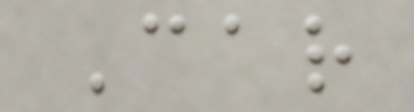Car
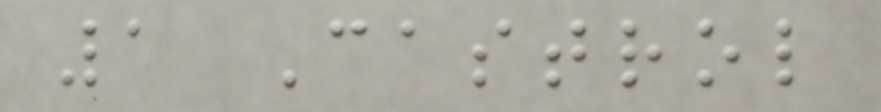1 Castrol
